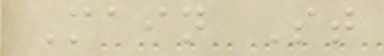Main St
